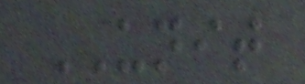UNIT
